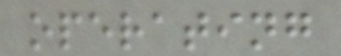operating
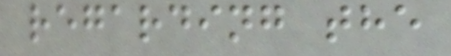regarding the
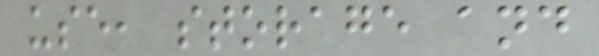use, storage and
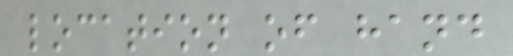location of hand
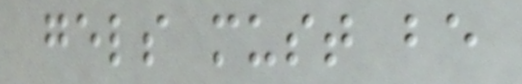gels must be
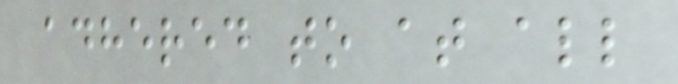adhered to at all
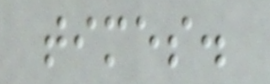times.
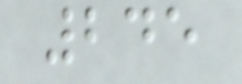245
